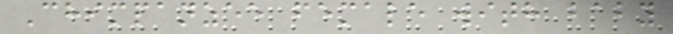Chimpanzee female with baby
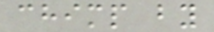chimp by
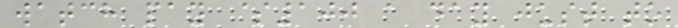watch pay $100 a day just to
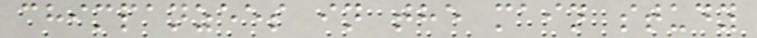chimpanzees in the main study
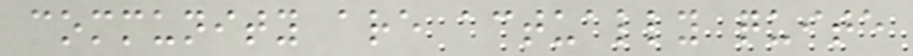community are actually quite
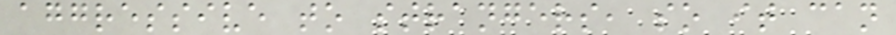aggressive to strangers, so it can
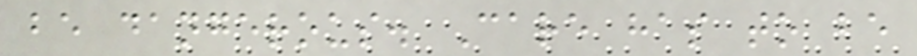be dangerous. Care has to be
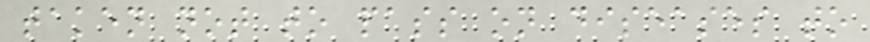taken not to pass on diseases to
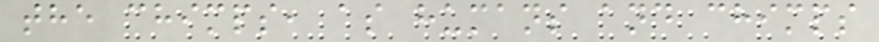the chimps, as humans and chimps
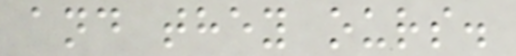and they ours.
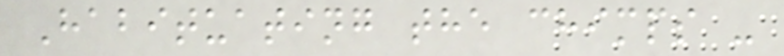Habituating the chimps -
